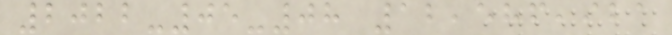2022-05-08 12,586,921
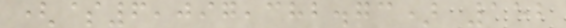($6,097,382.73) 152
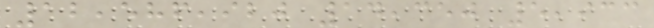12,586,920 14,350 5,933
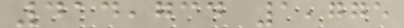414,734 1,775
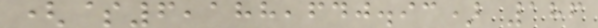($6,188,640.93) 186
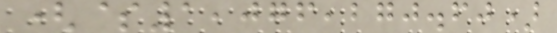($1,076,270.60)
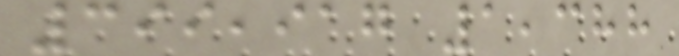399,917 1,388
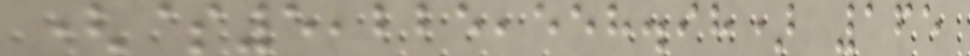($5,225,558.98) 165
